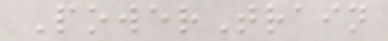PowerTrain
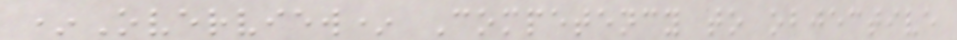*Overview* Competency to objective
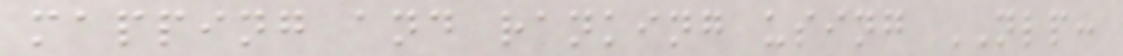mapping and ranking using NLP:
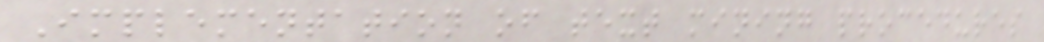Implementation of text mining procedures
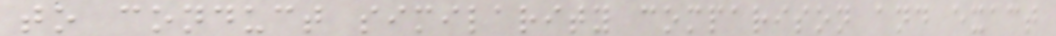to conduct similarity comparison and exact
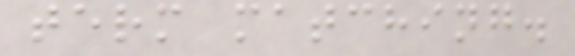term matching.
